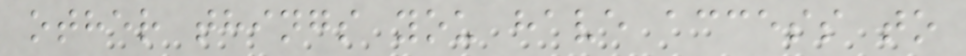other things you have access to
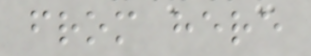from here
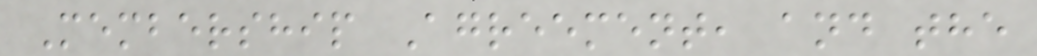Membership Agreement, and the
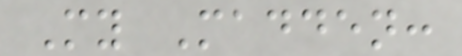My Madden:
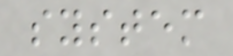system
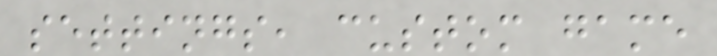settings, custom game
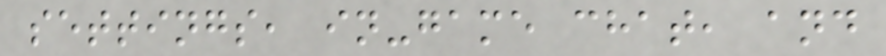settings, in-game chat, and
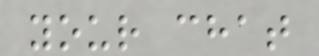your chat
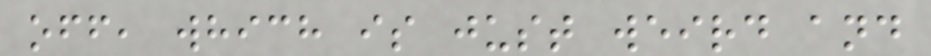off, which is just weird and
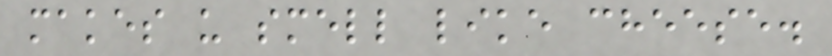makes u smell like cheese.
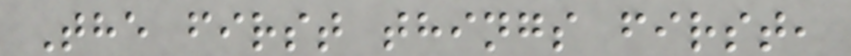The first things first,
